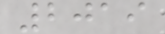2019
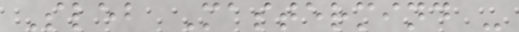Sleb Mastermind -
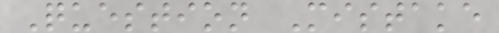Question Mistake
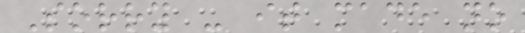Sorry - it made no
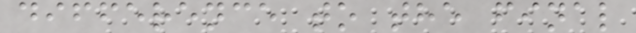difference to the final
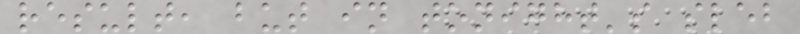result, but in tonight's sleb
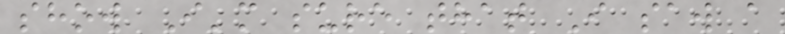show I'm sure that I saw a
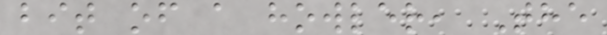bit of a howler, The
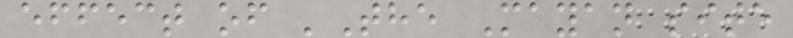effect of 'The Mayan site
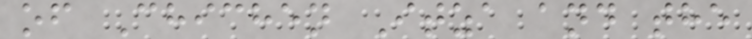of Chichen Itza and the
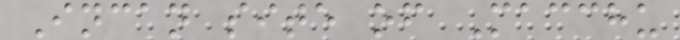Incan site of Macchu
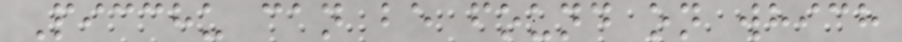Picchu can be found on which
